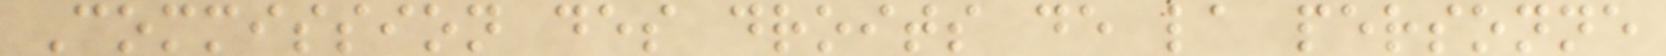Commission des droits de la personne
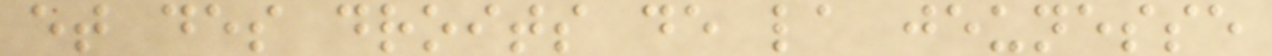et des droits de la jeunesse
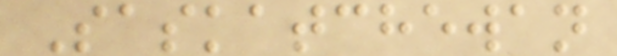Saskatchewan
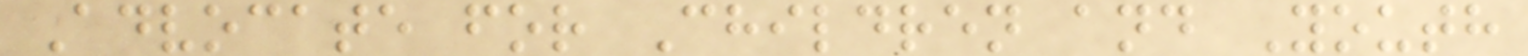Advocate for Children and Youth
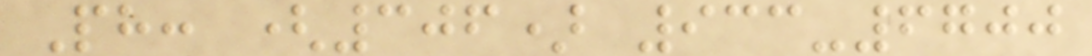Ph: (306) 933-6700
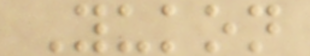Yukon
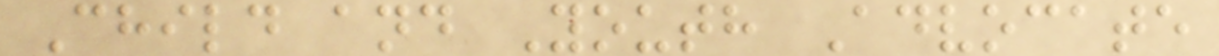Child and Youth Advocate
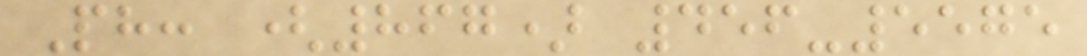Ph: (867) 456-5575
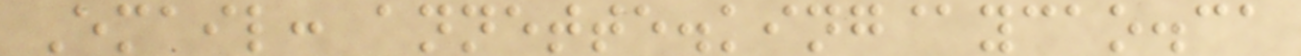Email: annette.king@ycao.ca
